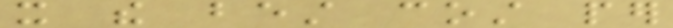it the best cost per
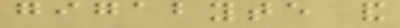gigabyte and
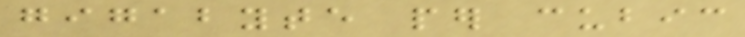gigabyte per cubic
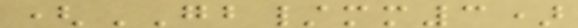(GB/mm3)
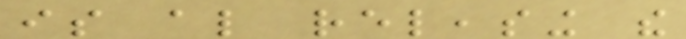is also releasing the
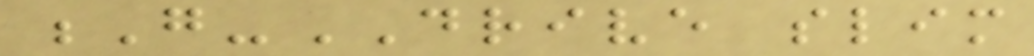G-DRIVE slim
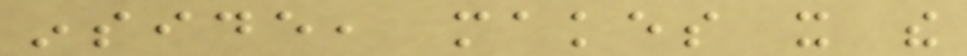inside, makes it the
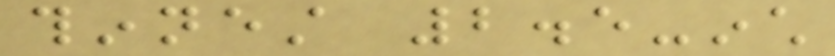thinnest 2.5-inch
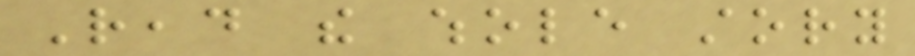Read the whole story
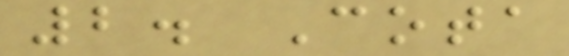2. Cota
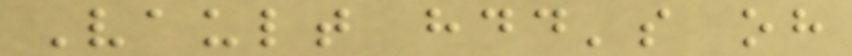Vault hdd's oh
